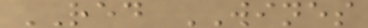RED WINES
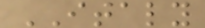ITALY
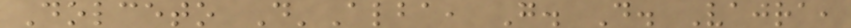Dolceto D'Alba, G. D. Vajra,
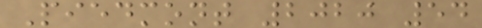Piedmont 2020 54
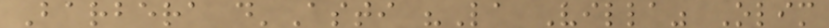Barbera d'Asti "La Villa" Olim
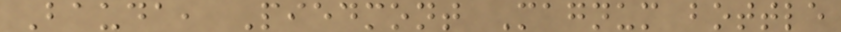Bauda, Piedmont Magnum bottle
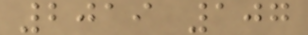2019 107
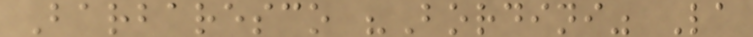Barbaresco "Bordini" La
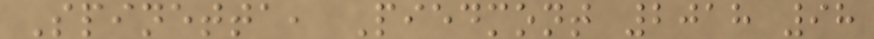Spinetta, Piedmont 2018 98
